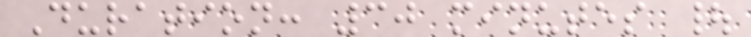Duration: 30 minutes |
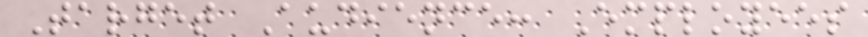Target Audience: Employees
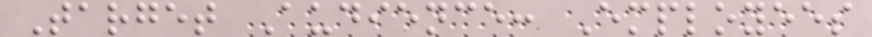Target Audience: Employees
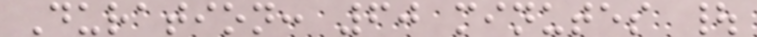Duration: 60 minutes |
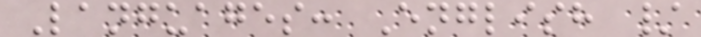Languages: English /
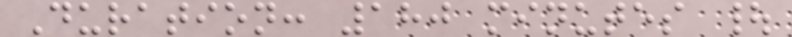Duration: 180 minutes |
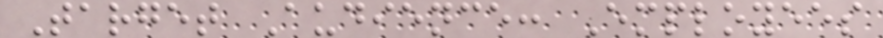Target Audience: Employees
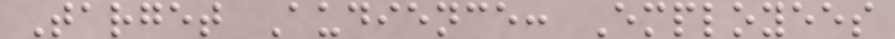Target Audience: Employees
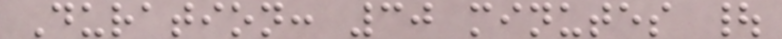Duration: 30 minutes |
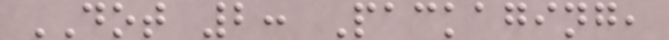DOT 2: Packaging,
